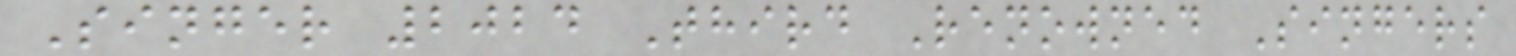Singer 2024 Third Renowned Singers
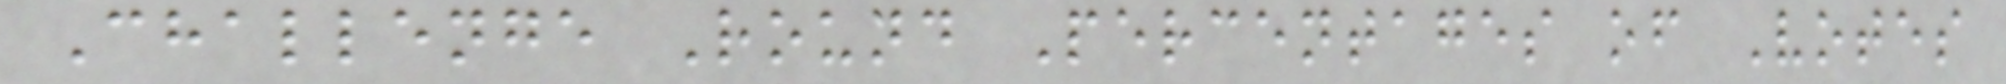Challenge Round Percentages of Votes
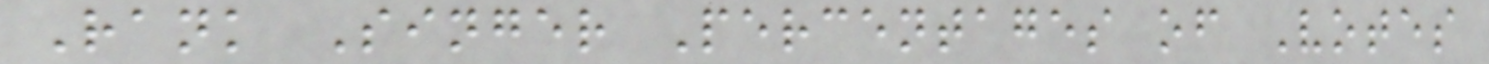Rank Singer Percentages of Votes
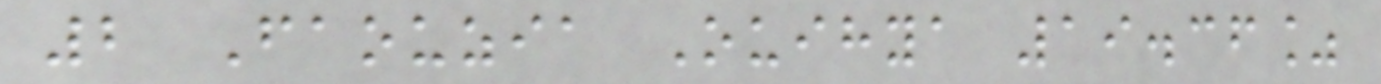2 Faouzia Ouihya 19.36%
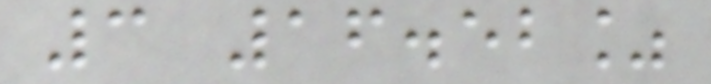3 16.52%
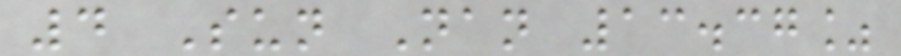4 Sun Nan 13.37%
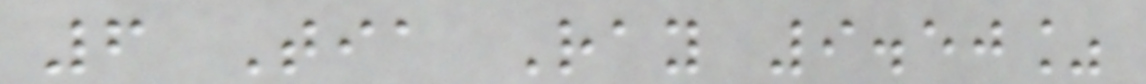6 Tia Ray 9.50%
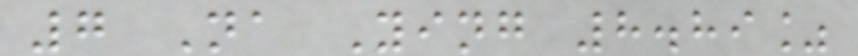7 Na Ying 8.89%
